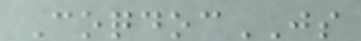CoqdocJS
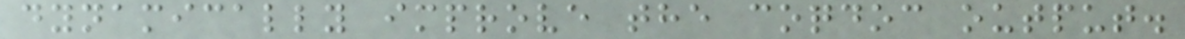dynamically improve the coqdoc output.
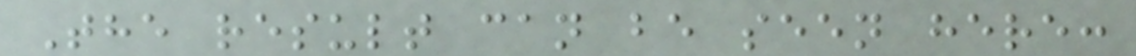The result can be seen here:
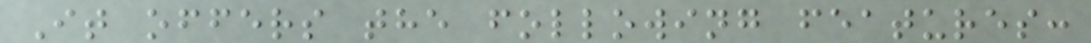It offers the following features:
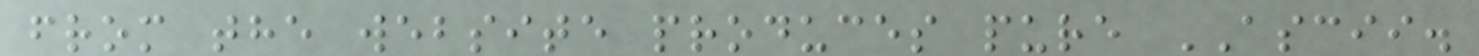from the website produces pure ASCII.
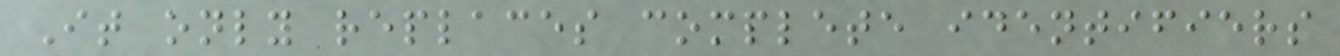It only replaces complete identifiers
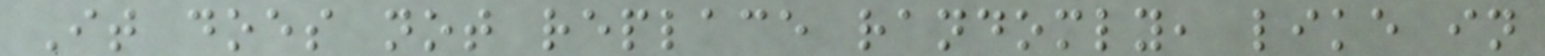It does not replace randomly, like in
